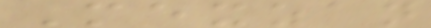Mexzan
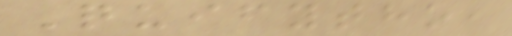Quifytho,
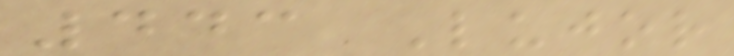443 Lujor
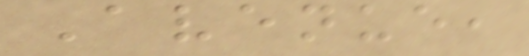Avenue,
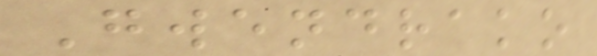Gwendrako
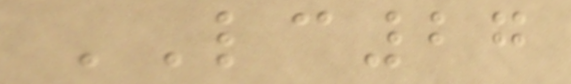LC27
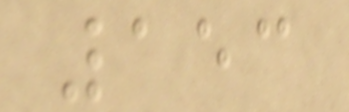153
